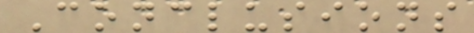Conclusions
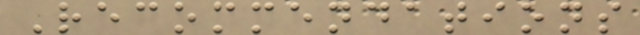Recommendations
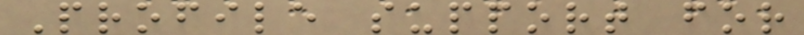Profile support for
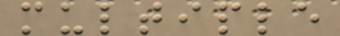multiple
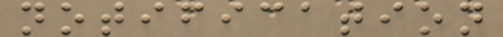notification
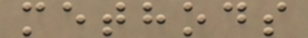methods
